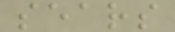sears
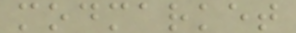modmarket
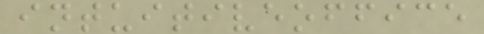intuitiveoffice
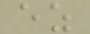ez
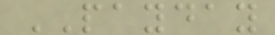PAYDAY
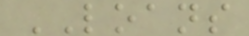LOANS
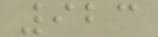923
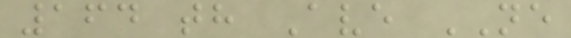164 th Ave NE
